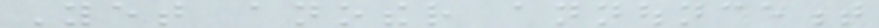Yet another announcement
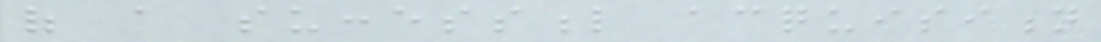of a successful acquisition
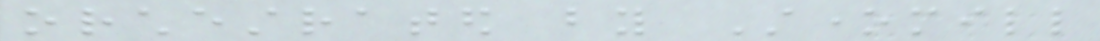orchestrated by Stonemill
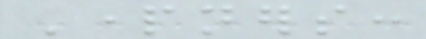Partners:
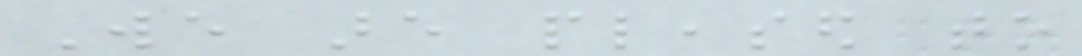We are pleased to
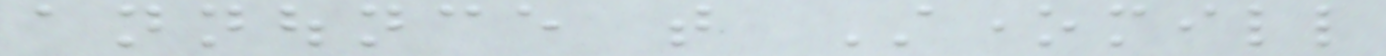announce that Stonemill
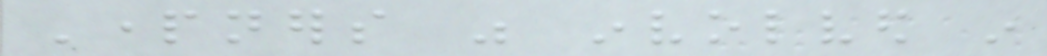Partners was involved in
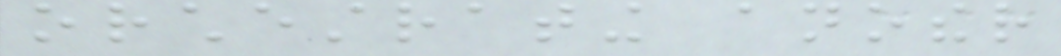orchestrating another
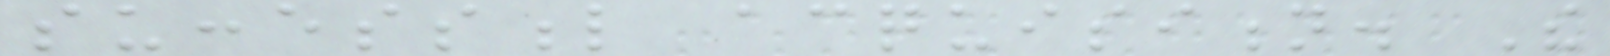successful acquisition. The
